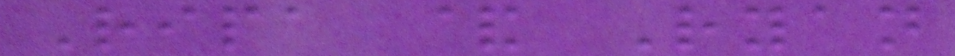Ripa & Ryan
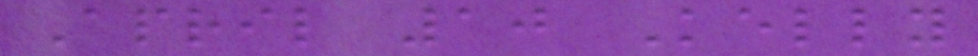April 10 Kelly
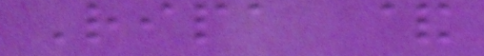Ripa &
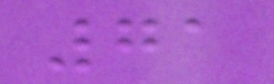71
